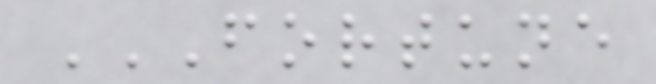FORTUNE
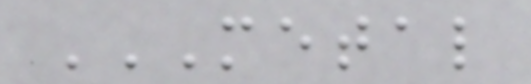METAL
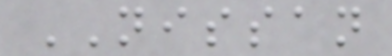NISSAN
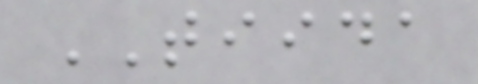TIIDA
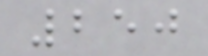250
